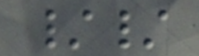//
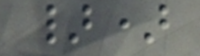})
